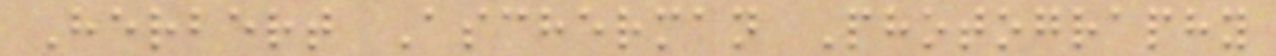Herbert Ascherman Photography
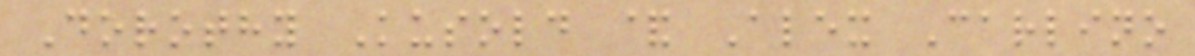Dorothy Kusold & Alex Carlino
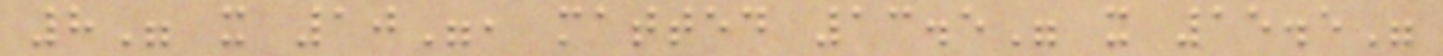8" x 10", matted 13.5" x 15.5"
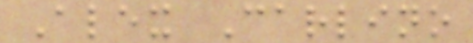Alex Carlino
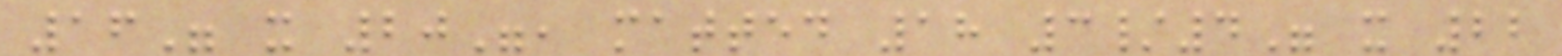16" x 20", matted 18 3/4" x 22
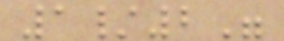1/2"
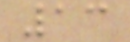13
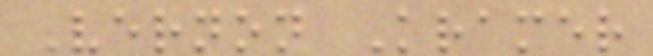Vernon Kramer
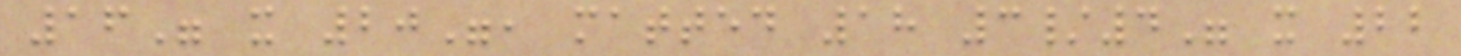16" x 20", matted 18 3/4" x 22
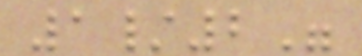1/2"
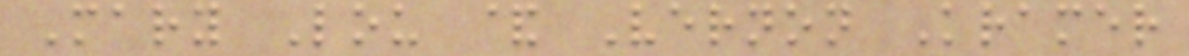Mary Lou & Vernon Kramer
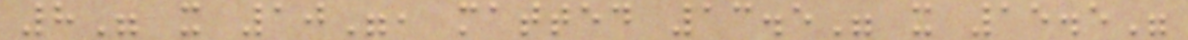8" x 10", matted 13.5" x 15.5"
